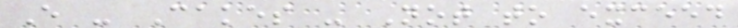E - Cakes - Not to exceed
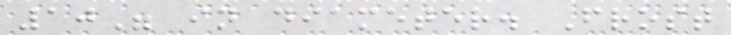10" in diameter. Frost
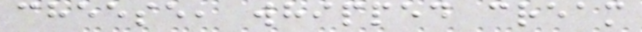cheese, whipped cream
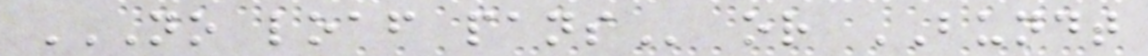NO LOAF PANS or BUNDT
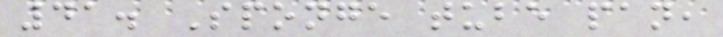41. Sponge tube pan,
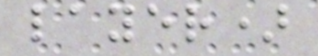layer)
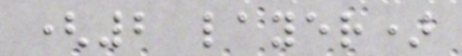(2 layer)
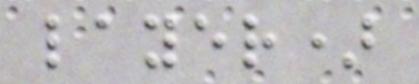layer)
